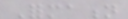Formation
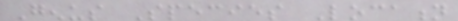Genus Species Location
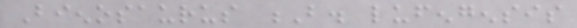Bienosaurus B. lufengensis
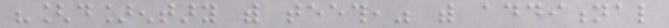"[d]entary with teeth," with additional
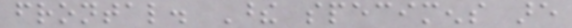frontal. These specimens are
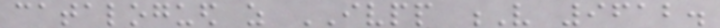catalogued as IVPP V 9612.
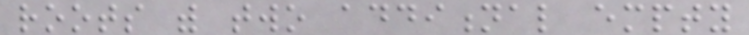roots with two additional empty
